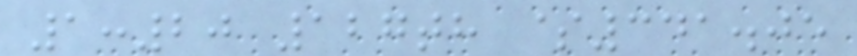1:20 127th $341.05
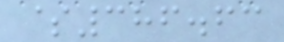$386.63
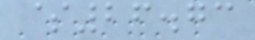$26.73
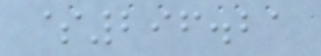$296.21
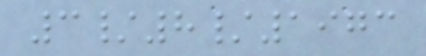3/8/1973
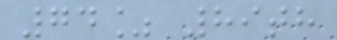74% 89th
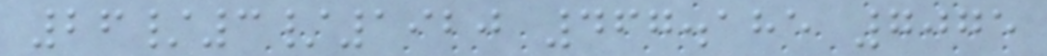26/3/1920 467.185 7075
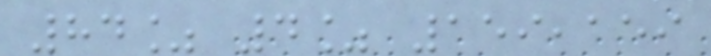84% 4% 159,159
